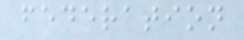federation
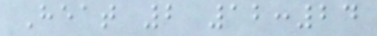Heat 2 12:24
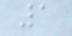1
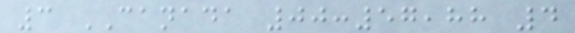3 CANADA 00:57,88 4
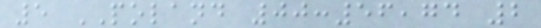5 POLAND 00:56,74 2
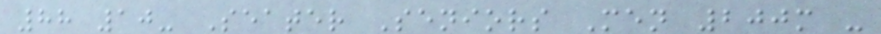88 10- Seater Seniors Men 200m -
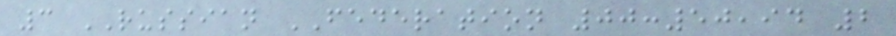3 RUSSIAN FEDERATION 00:50,94 2
